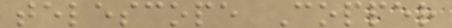telescope Copper
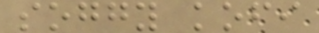soggy kofi
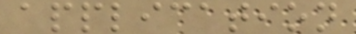application
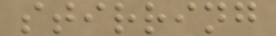stirring
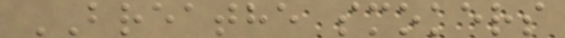BREATHE smokers
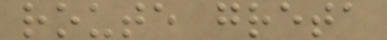route greta
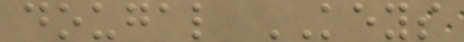dougal KEYS
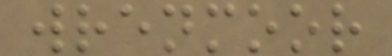wrenmoor
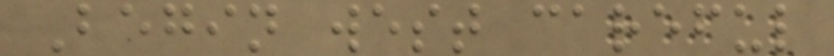Begin west careful
